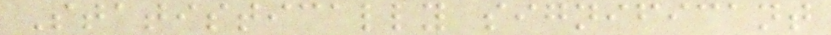Statistically significant
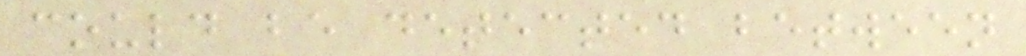could be detected between
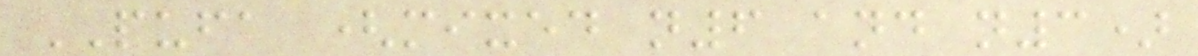PUFA (mixed n6 and n3)
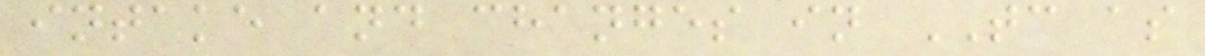intake and changes in TC as
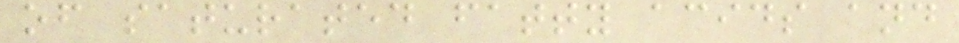of saturated fatty acids and
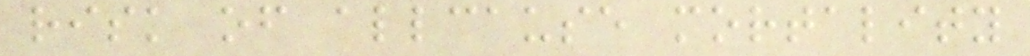risk of allcause mortality
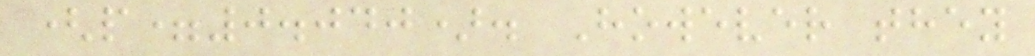(p=0.040). However they
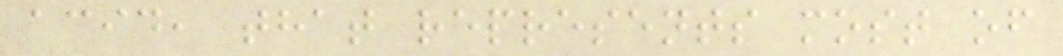acid, that represents most of
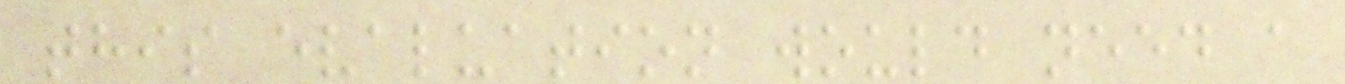this evaluation would need a
